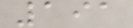191
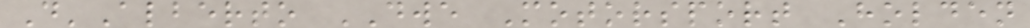D'Alberto DWE Motorsport Holden
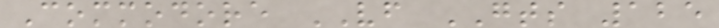Commodore VF GTS 125
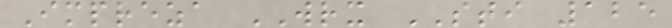Impreza WRX STI 125
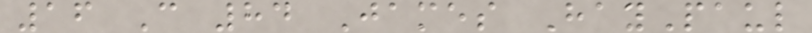16 C 84 James HayPaul
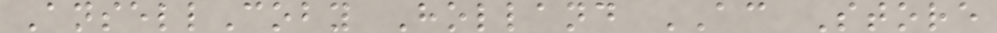AnsellCoby Holland AC Store
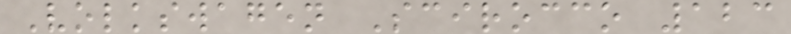Volkswagen Scirocco 123
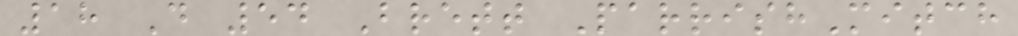18 D 54 Brett ParrishMitch
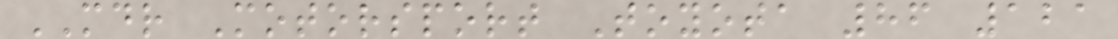MDR Motorsport Toyota 86 121
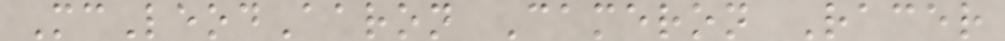McLeodAaron Cameron Racer
